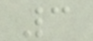3
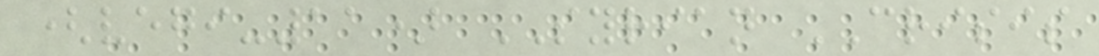(vegi-11) SYRIAN CRISIS
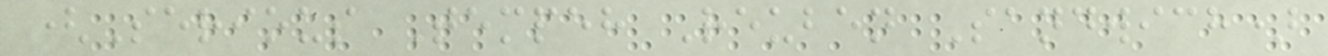(Serious Tempeh Reuben Sandwich)
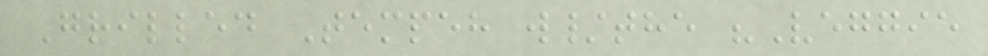Grilled Tempeh w/the "Veggie
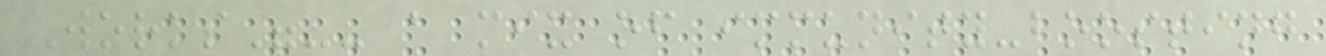Works"-- a mix of immunity-boosting
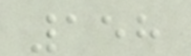158
